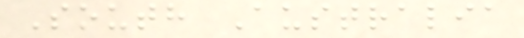South Australia
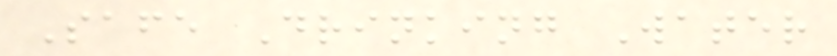Safe Drinking Water
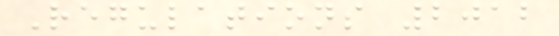Regulations 2012
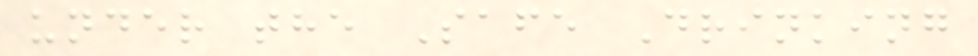under the Safe Drinking
